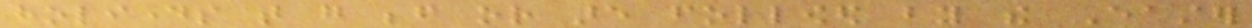holidays that go before or are followed by the Easter
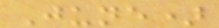June)
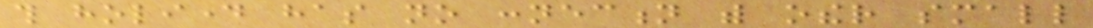this holiday has no connection with other small
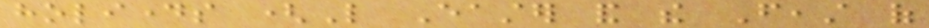holidays (Like Easter and the Feast of
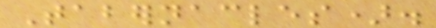Tabernacles).
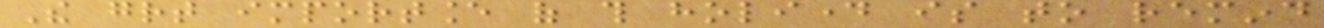The great importance of this holiday is to remind
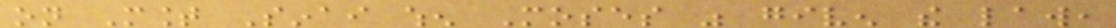on Mount Sinai when Moses was given the law,
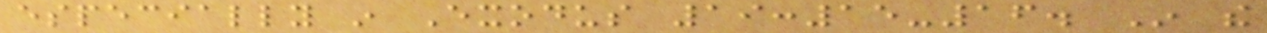especially in Exodus 19:15-16. In the
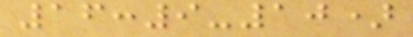16:9-10)
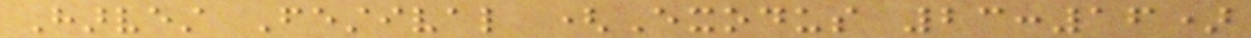Harvest Festival (Exodus 23:16)
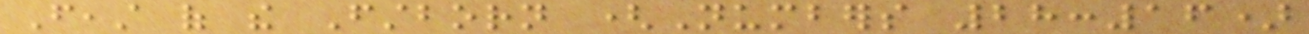Feast of the Firstborn (Numbers 28:16)
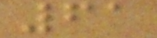61
